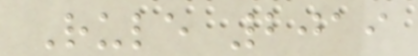Rule 2019
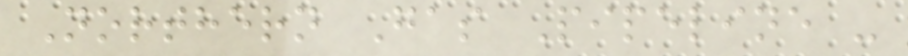Northern Gas Pipeline -
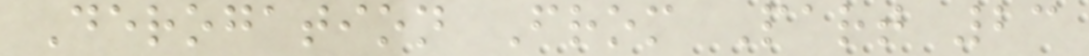Derogation From Part 23
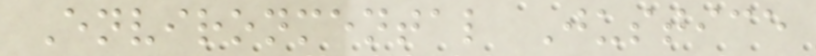Environmental Justice
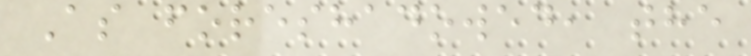As foreshadowed, the
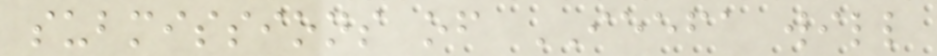submissions of IEEFA will
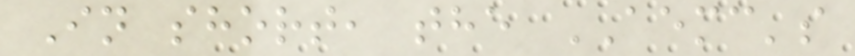In short, the AEMC's
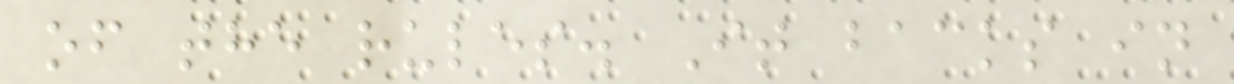of the rules. It backs in
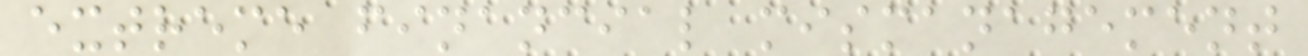extreme financial mismanagement
